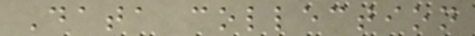Data collection
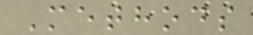Methods
